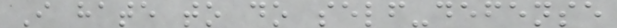I hate to do self-defense
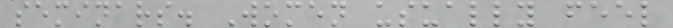seminars. Women usually feel
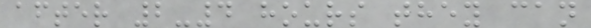after 2-4 hours they can
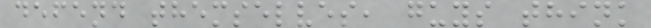defend themselves, guys think
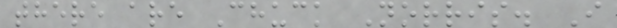there are Chuck Norris. I
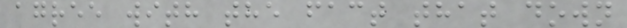agree with the fact that down
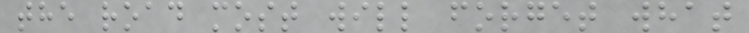the road most will forget what
